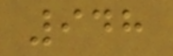948
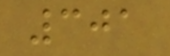301
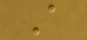A
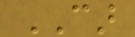CAR
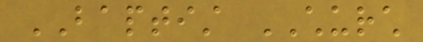BAPTIST CHURCH
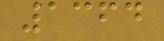1364
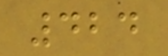424
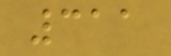311
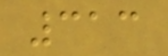313
